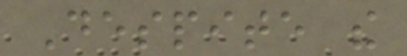Despite the
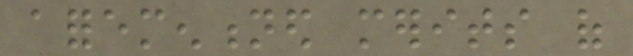aforementioned merits of
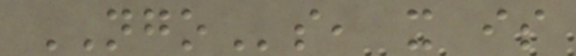NGOs, it is
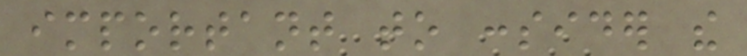important to consider the
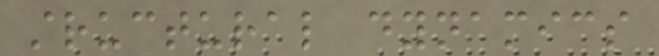structural dynamics
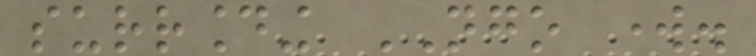surrounding NGO work.
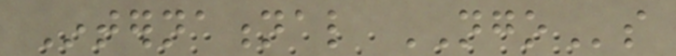International NGOs
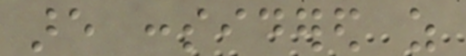are considered as
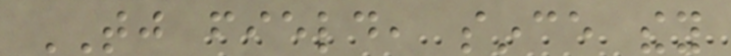TJ field, since they
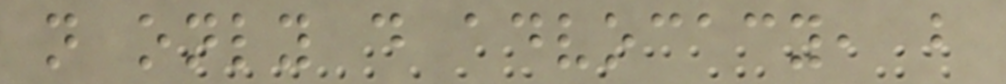not only do advocacy, but
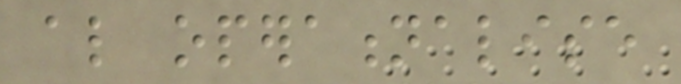also operationalise
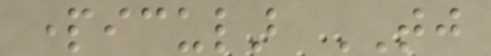particular TJ
